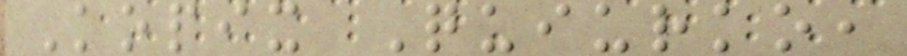Kopix Quiurko,
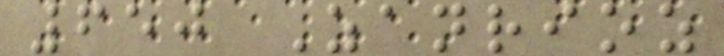650 Zanrioz
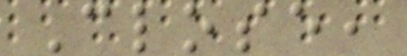Close,
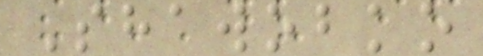Shawobko
